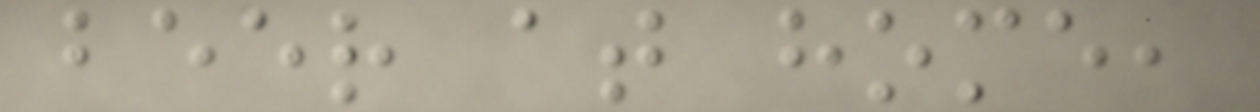beer at home,
